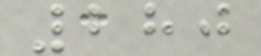280
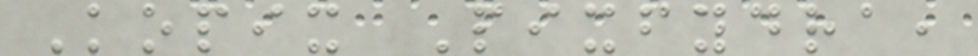Kopix Pixfydra,
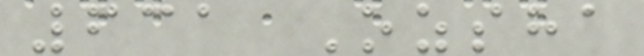631 Ozsha
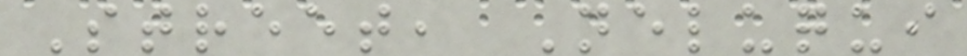Street, Neluqui
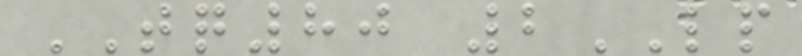TQ80 2LP
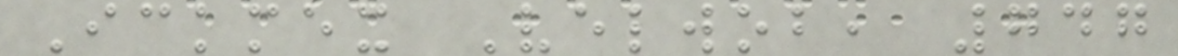Ickmex Velwob, 747
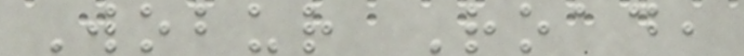Wobur Road,
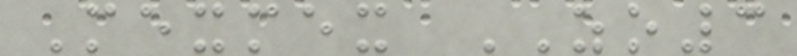Mexmex ZO3
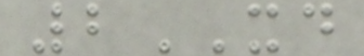2XD
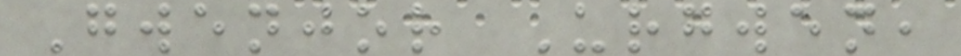Gwenjor Urgwen,
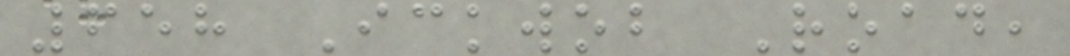658 Ickwob Road,
